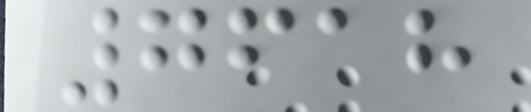7618
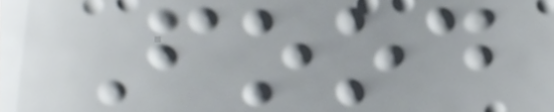Food
